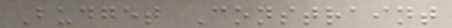Budget Constraint
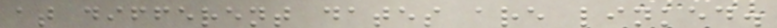at different dates are linked.
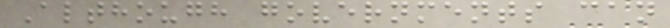Although governments can
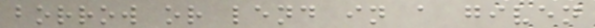borrow or lend in a given
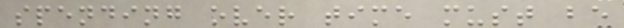spending over time must be
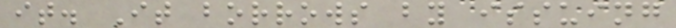it. It borrows by issuing
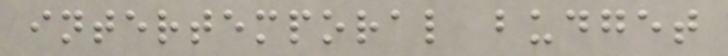intertemporal budget
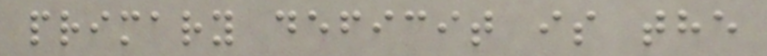primary deficit is the
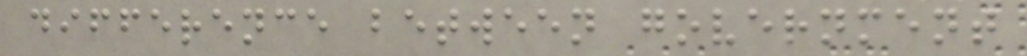difference between government
